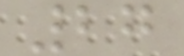27
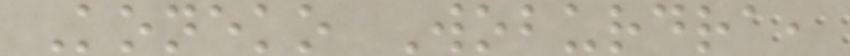Koneko Woburdra,
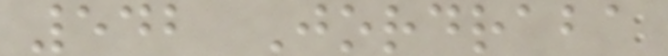542 Jordraba
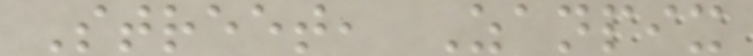Street, Zanpix
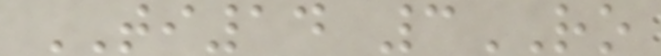TI14 3RO
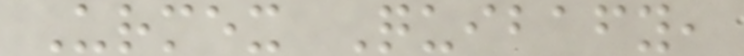Urmex Quibafy,
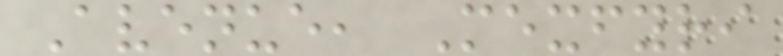Avenue, Mexfyri
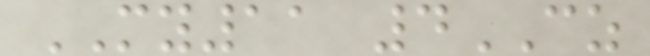MY11 4CZ
